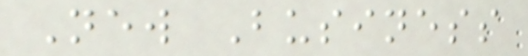New Business
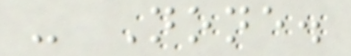- None.
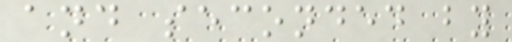and seconded by
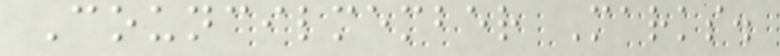Councilmember Marks.
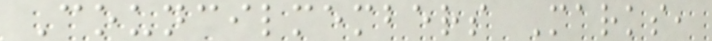Councilmembers Marks,
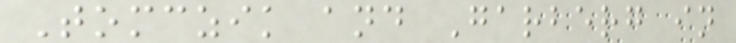Tomczik and Garberg in
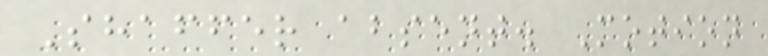Shaffer absent. Motion
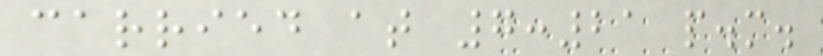carried at 7:21 p.m.
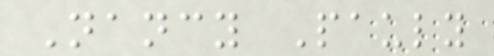Nancy Pauly
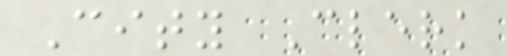City Clerk
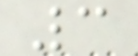3
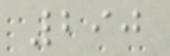290
